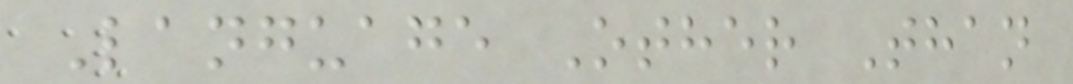Language Other Than
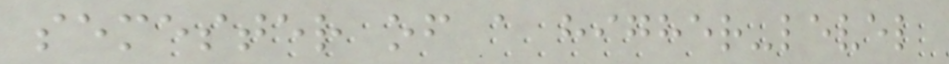semester of a higher-level
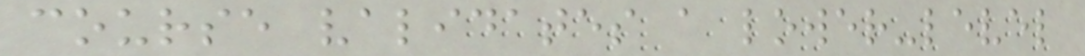course validates a lower-level
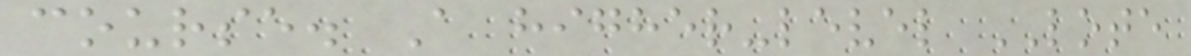course. A higher-level LOTE
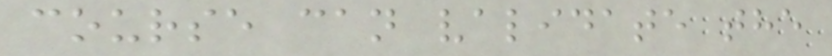course can validate the
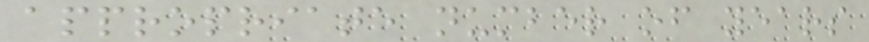appropriate number of years
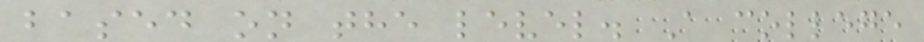based on the level. A college
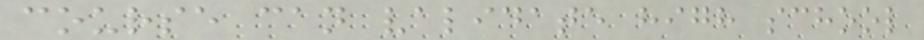course can validate high school
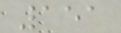151
